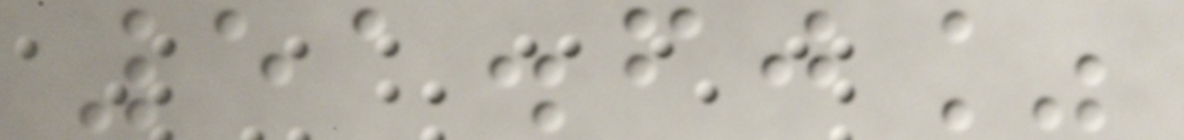51.60%
